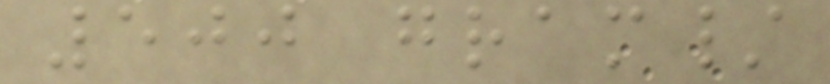500 gram/
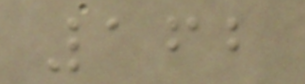162
